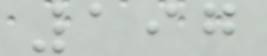197
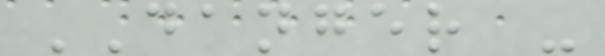DANGER -
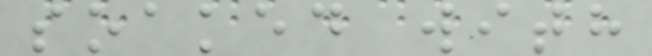soaked with
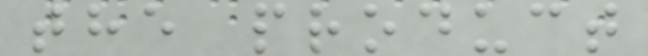the product
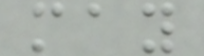may
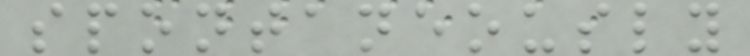spontaneously
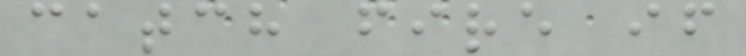catch fire if
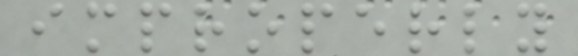improperly
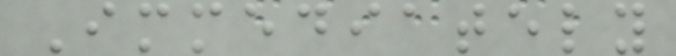Immediately
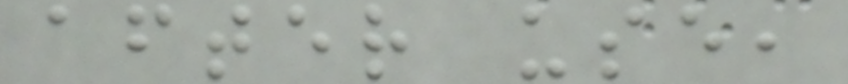after use,
